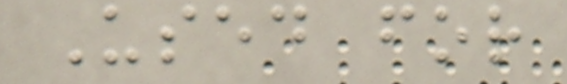Used for
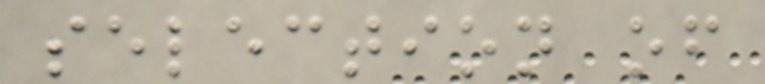selection of
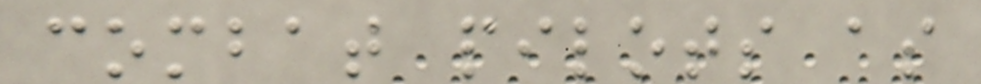combat pilots as
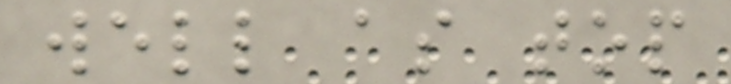well as top
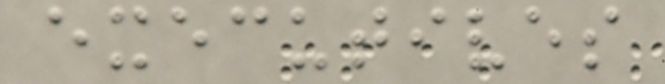executives
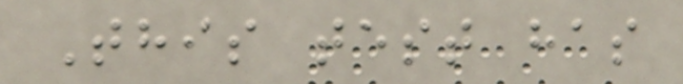This test has
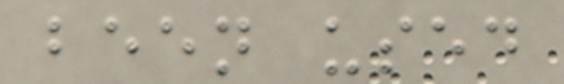been used
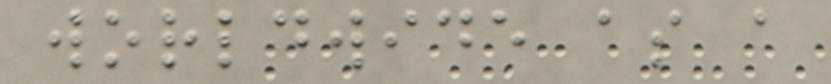worldwide as a
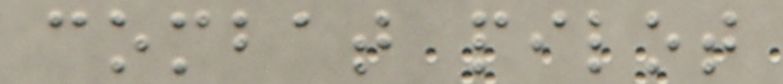combat pilot
